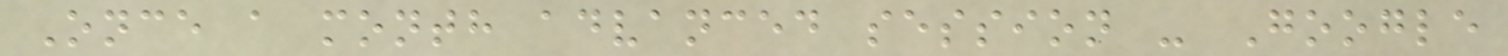Once a month advanced session - Google
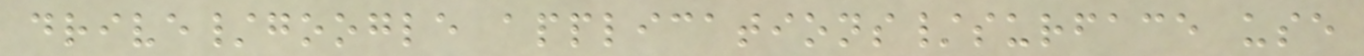drive/google applications/surface use
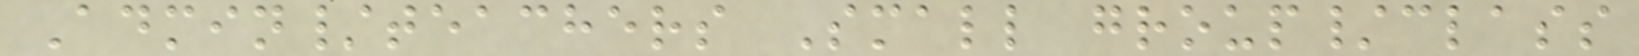Admin/teachers Small group/class
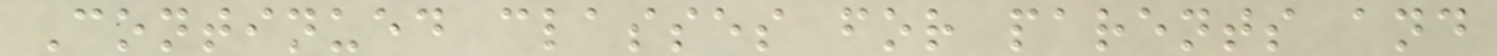Continued classes for parents and
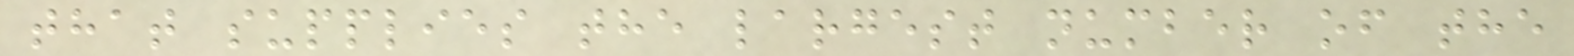that supplies the largest number of the
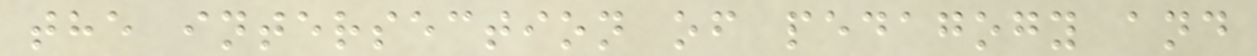the intersection of pedagogy and
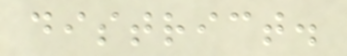district.
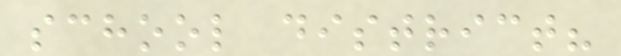school district?
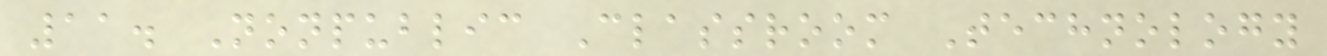11. Nonpublic Classroom Technology
